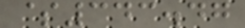$343.47
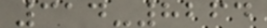314-8264
